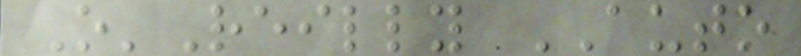O'Reilly AUTO
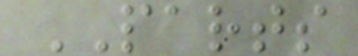PARTS
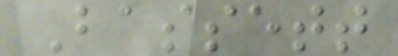Bassett
